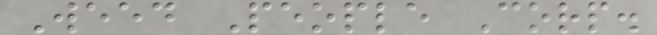Weed People Corp.
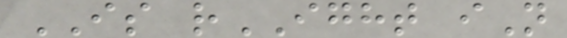IS rIGHT iN
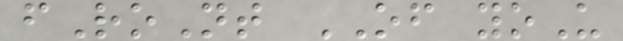fRoNt OF yoU
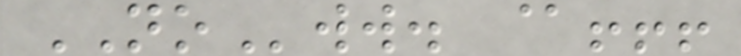NOww. @!!!
